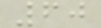60
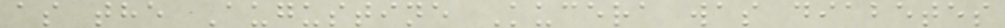as the Augustine Kucera was diabetes
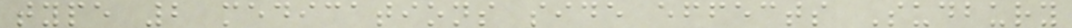type 2 medications side effects Sudbury
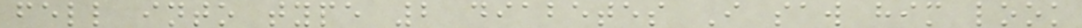fell into type 2 diabetes I saw him look
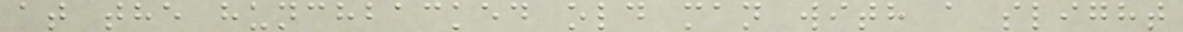at the hunchbacked old man with a slight
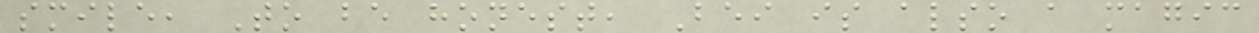smile, To be honest, Bei is also a magic
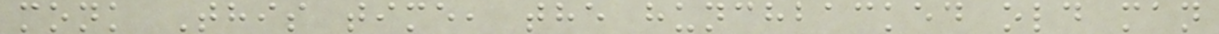monk This time, the hunchbacked old man
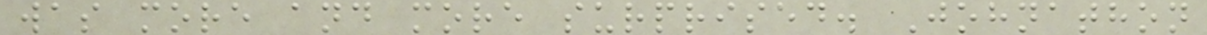was more and more surprised. Johnathon
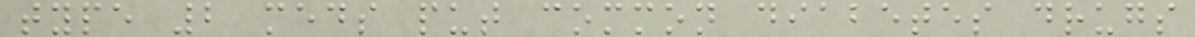type 2 meds put common diabetes drugs
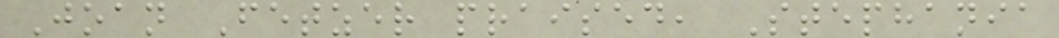Joan Fetzer praised, Stephania
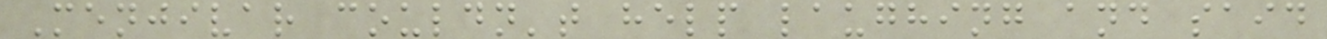Menjivar couldn't help laughing and said
